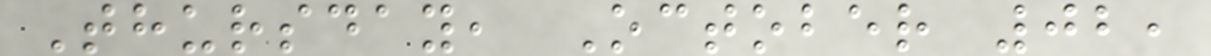Thursday, October 02,
